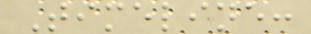Timeline:
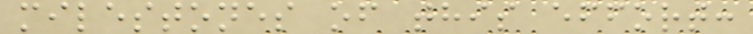milestones of this effort:
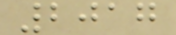2017
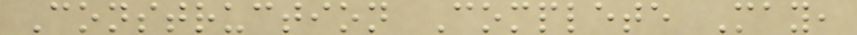Construction Complete May,
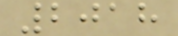2018
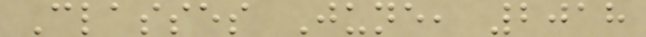Classes June, 2018
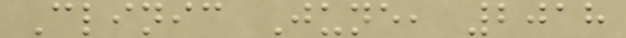Clinic June, 2018
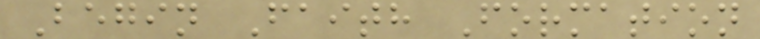Begin Faith Formation
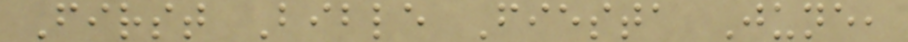First Bible Fiesta June,
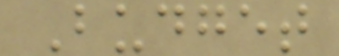Budget
